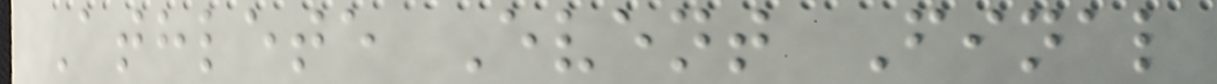Athlete Event Final
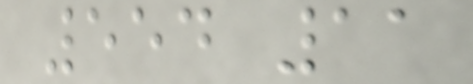554 11
